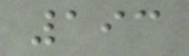193
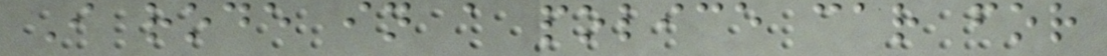I rode in a police car for
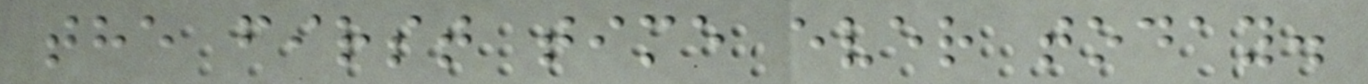the first time ever today.
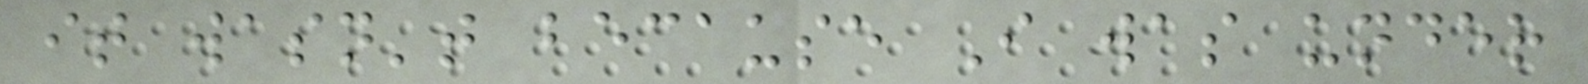it wasn't because I was under
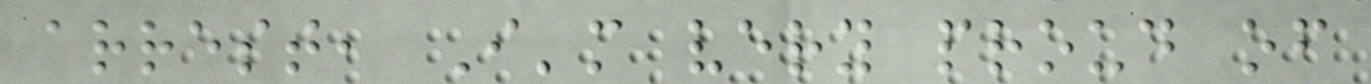arrest, I'm very proud of
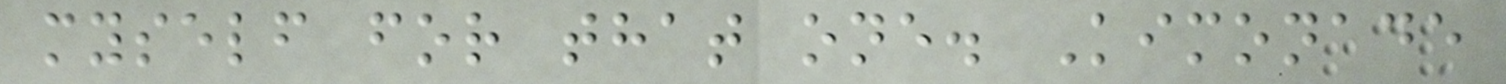myself for that one. Kimonade
